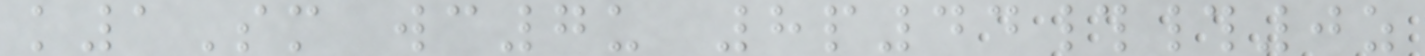k1Sm wc7u 8p44##0z
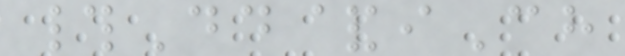#Dd&iCh
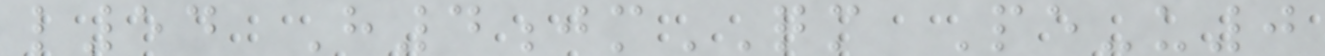l54 H4jmQM Pe-u0
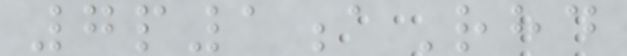7p1aRhd
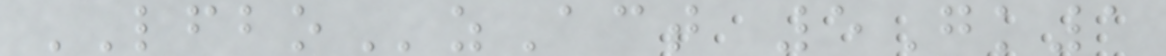LFBOzAct 5Gk1
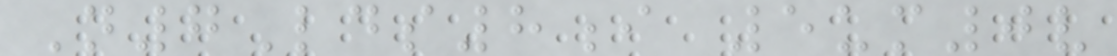N7Lds8i 5um0v
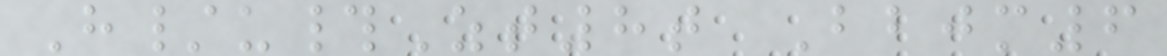H/u#Zt8t Bbjm6
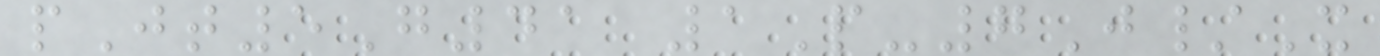pJt5G41 1P-7J/X
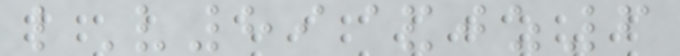lV89&jz6
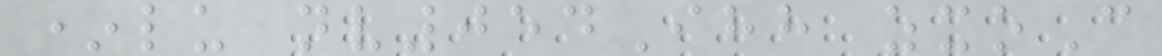*lu nv054Ihh zxoC
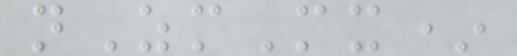nZmMx*
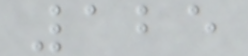125
